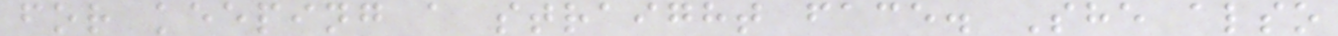for keeping a straight face. She also
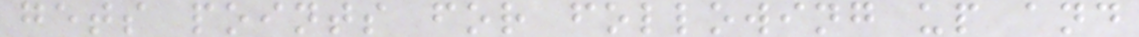gets points for following up and
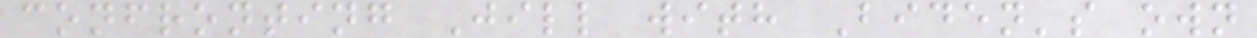confronting Jill with Biden's own
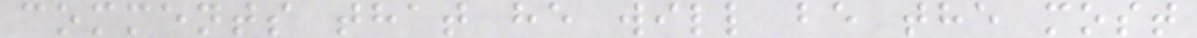comments that he will be the most
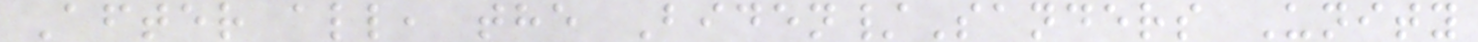After all, the Biden/Sanders Unity
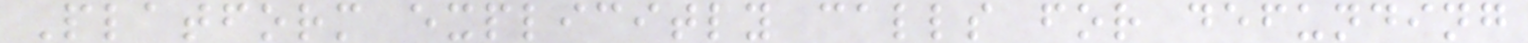Platform explicitly calls for defunding
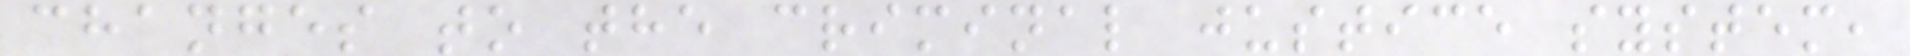changes to the criminal justice system,
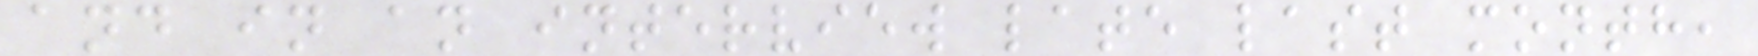and in an interview late last month,
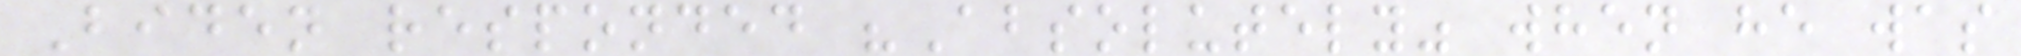Biden responded "Absolutely" when he was
